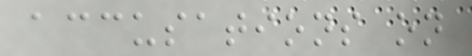accusations on
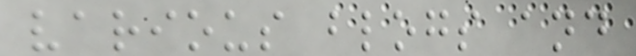various blogs and
